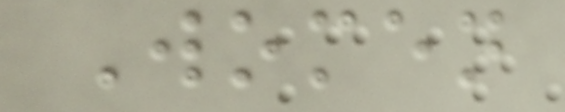Women
